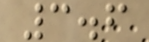3.6
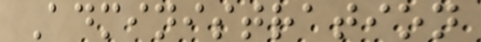Administration
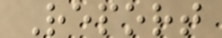Report
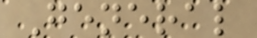General
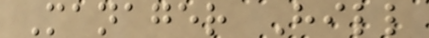Manager Hill
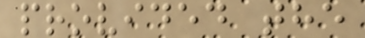provided the
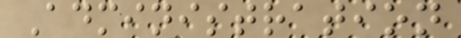Administration
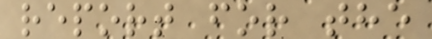report for the
